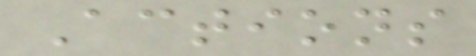Actions
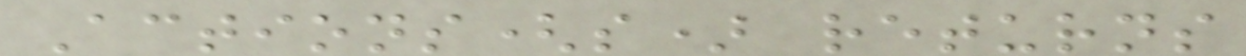Actions(s) returns
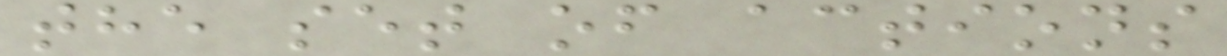the set of actions
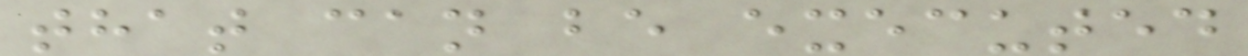that can be executed
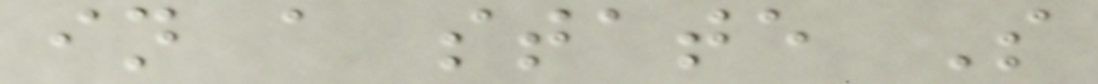in a state S
